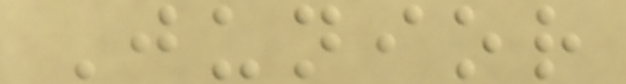Junior
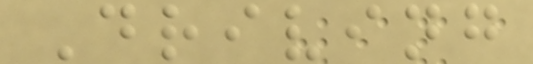Driving
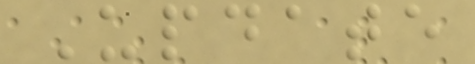Update
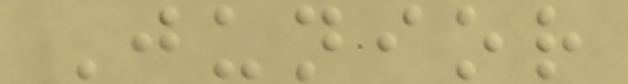Junior
